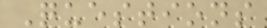Questions
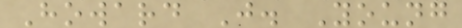Howard J. Young
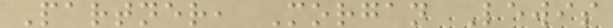Partner, Morgan Lewis
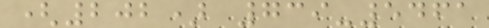(202) 739-5461
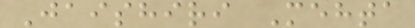Jaishiri Mehta
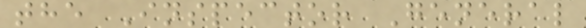the Inspector General
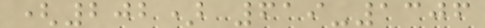(202) 619-1306
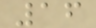16
